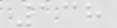138
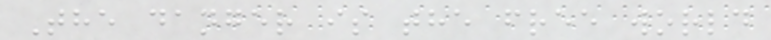The danger is the free world
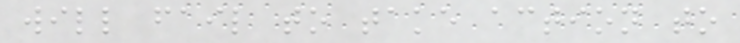will fail to take action to
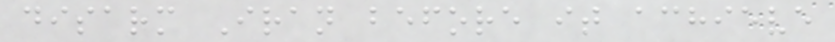disarm Iran before it achieve
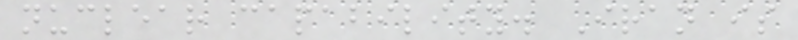nuclear capability. Iran is
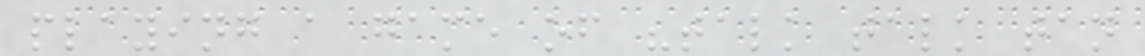playing a game of "talk talk tan
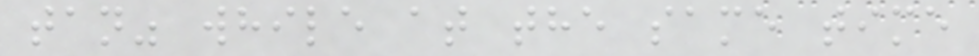tan" while at the same time
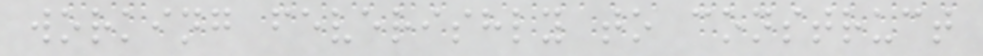working feverishly to construct
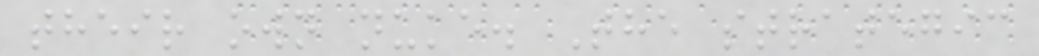their own nuke. The strategic
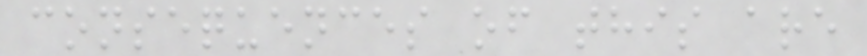consequences of this are
